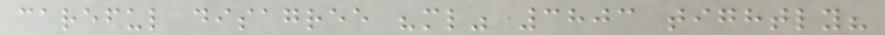careful disagree "ml" 3803 tightly?
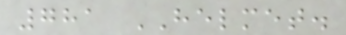781 HELMET.
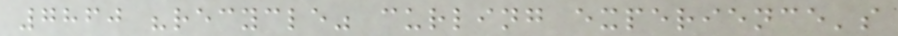7860 "recycle" curling experience's
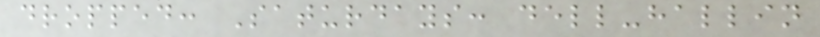dropped: Saturdays: dell-hallin
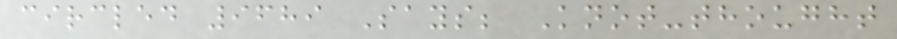circled 9689 Says; Knot-thought
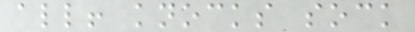all! knocks sock
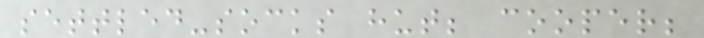settled-socks hut; cooper;
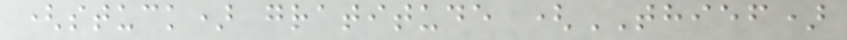(stuck) gratitude (THIEF)
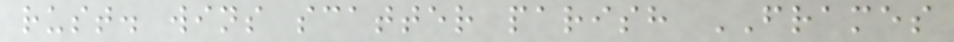rust. wins scatter parish FRAMES
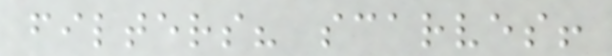filters? scarves!
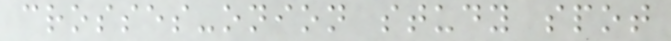crosses-onion study spot
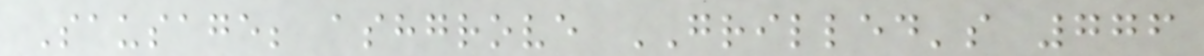Sausage; ashgrove GRILLED's 776
